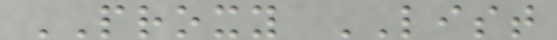PROXY LIST
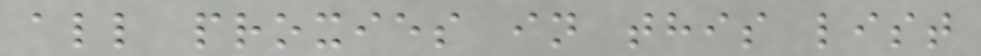all proxies in this list
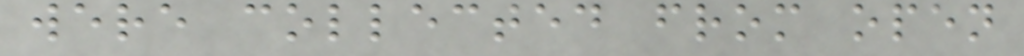were collected from open
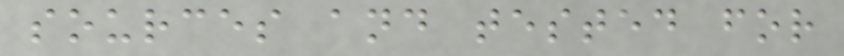sources and tested for
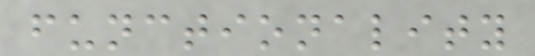functionality
